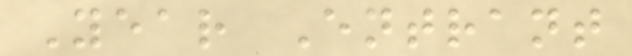Year Entrant
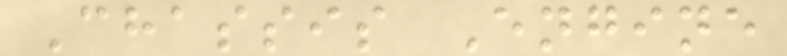Chassis Engine
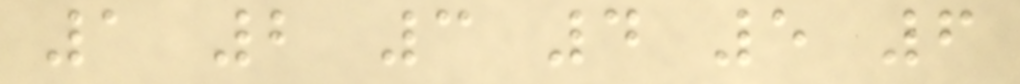1 2 3 4 5 6
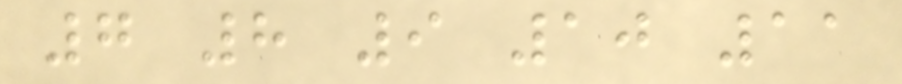7 8 9 10 11
